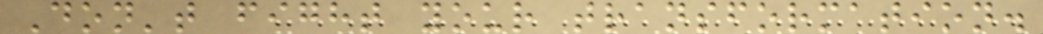Don't fight your transformation.
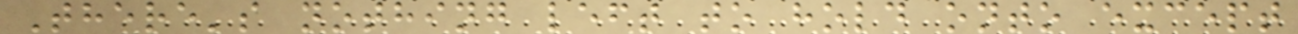There's nothing left to hold onto except
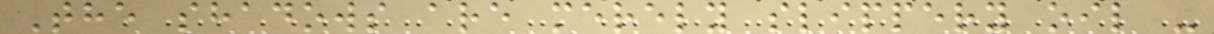The shadows are merely slippery oil -
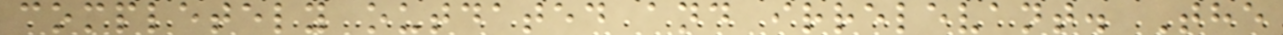completely outdated and irrelevant. The
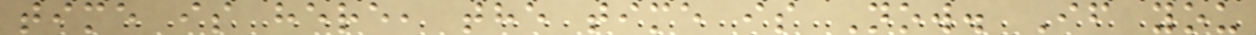time is here, the time is Now. If you
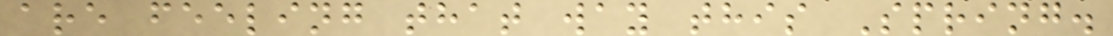are feeling that way this Spring.
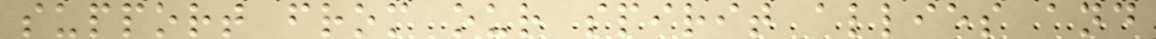support from our spirit allies and
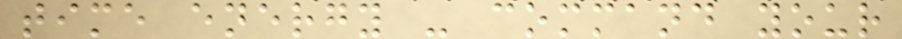time energy - command your
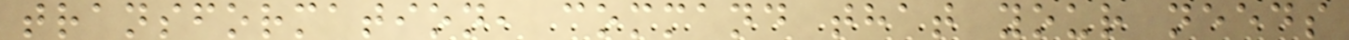transformation, command that your needs
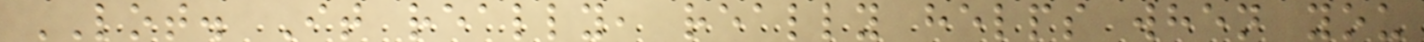LOT. It really, really helps when you
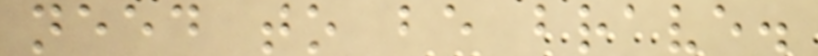need to be brave.
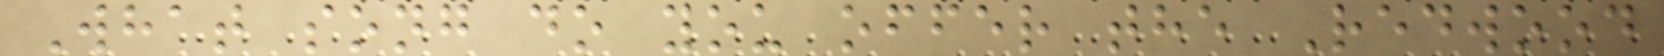What song do you offer the Redwood
